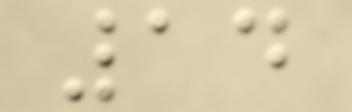14
